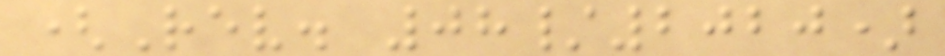(Rev. 08/2020)
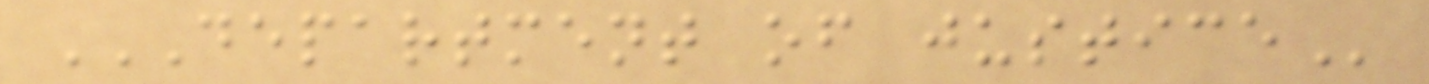DEPARTMENT OF JUSTICE
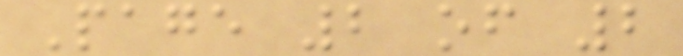Page 2 of 2
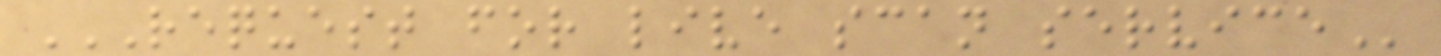REQUEST FOR LIVE SCAN SERVICE
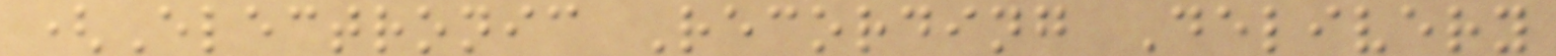(Electronic Recording Delivery
